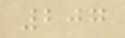207
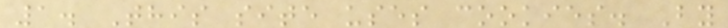1. This site uses cookies. By
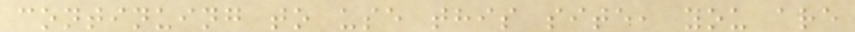continuing to use this site, you are
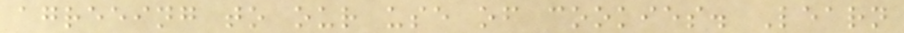agreeing to our use of cookies. Learn
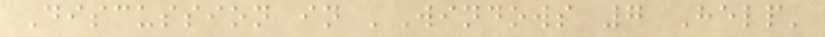Discussion in 'Windows 7 Help'
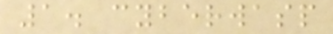1. cyberwasp
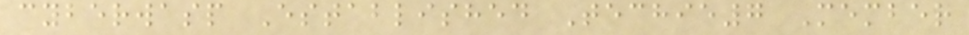cyberwasp Established Techie7 Member
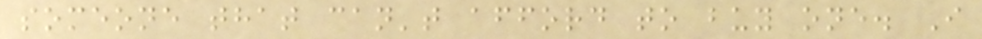someone that can't afford to buy one. I
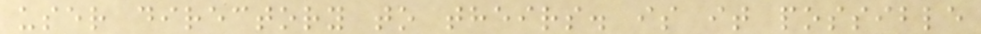user directory to theirs. is it possible
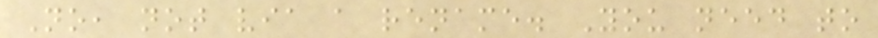No, not via a rename. You need to
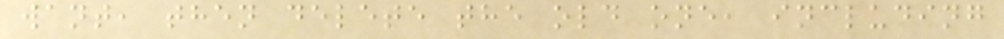want, then delete the old one, including
